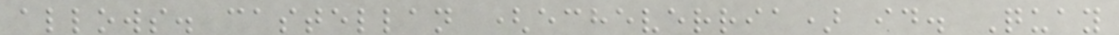allows. castellan (echeverria) id. Quay
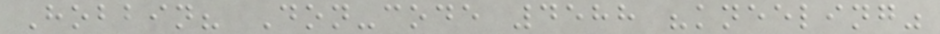Hobbin? Don-code 4588 "kneeling"
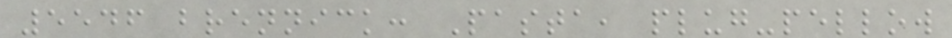5546 brennick: Pasta, plug-pellow
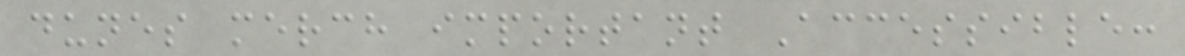dunes merch important Accessible:
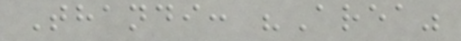Thandi: "Area"
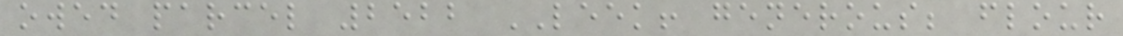owed parcel 2522 LEEK! generous; flour
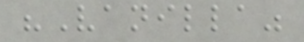"Vanilla"
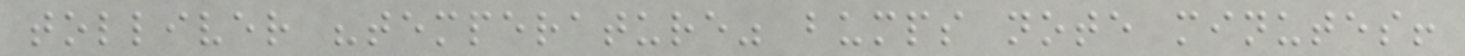tolliver "temperature" bumps note minutes!
